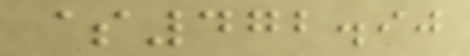$472.90
